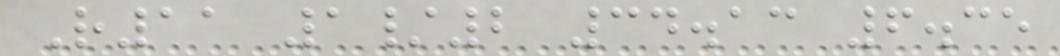R11 1/2 34.13 6.35
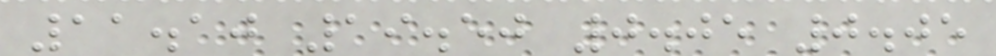11.10 19.50 0.05 0.05
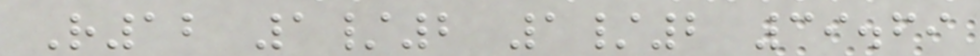R12 1/2 1/2 39.69
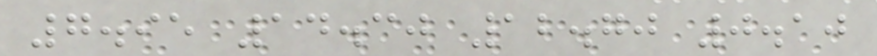7.95 14.30 12.70 0.10
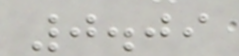0.09
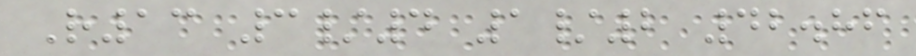R13 3/4 1/2 42.86
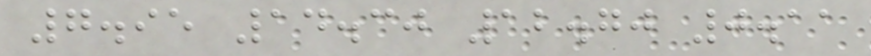7.95 14.30 12.70 0.11
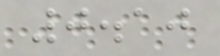0.10
